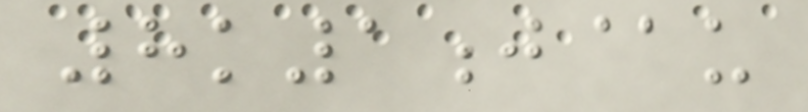8k1j@u
